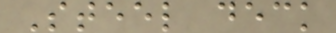Steel deck
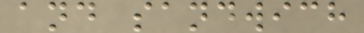and sandwich
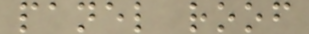panel roof
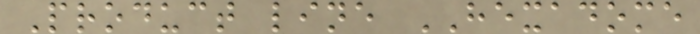Product line HEXADOME
